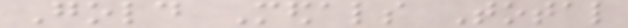Gold Medals Total
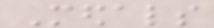Medals
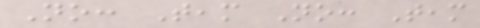No: Team No: Team
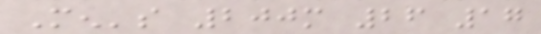Men's 200m 26 17
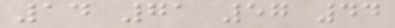14 71 57 44
